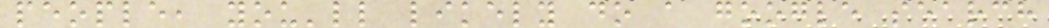people, you'll likely do a google search
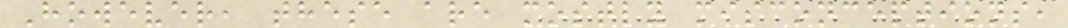However, these are mostly misconceptions,
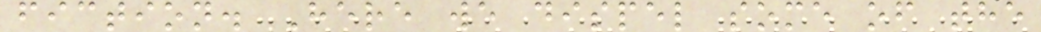fiction. Here we dispel some of the
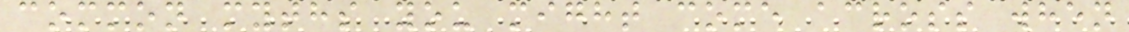common myths you might come across when
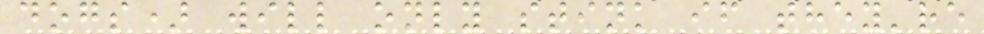dogs) will only stink if they're
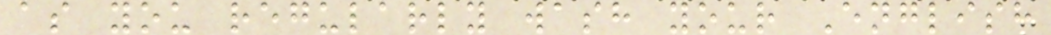as you regularly wash your English
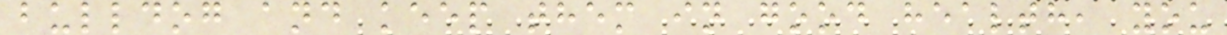bulldog and keep them in good health, you
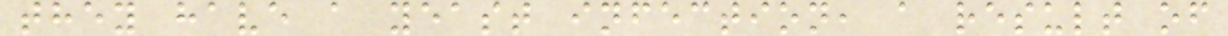they have a yeast infection, a result of
